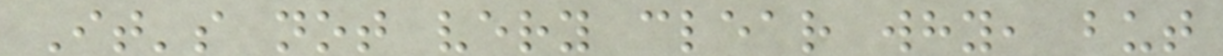It's not very clear why, but
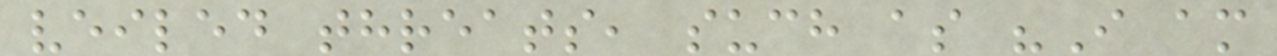veiled threats, such as "I am
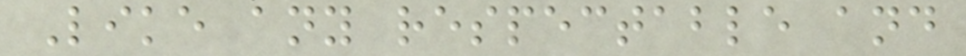Like any respectable and
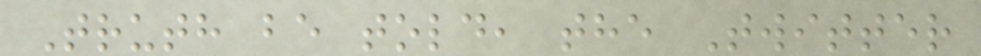Truth be told, the Twitter
